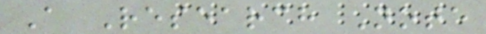A Research Note
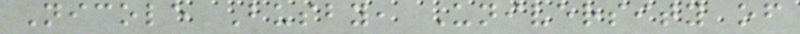Nicole Busby, University of
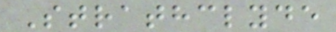Strathclyde
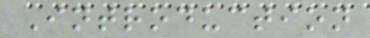Introduction
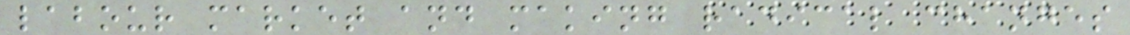labour market and making radical changes
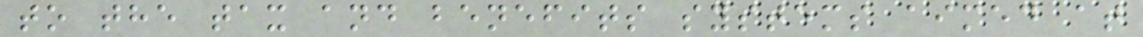to the tax and benefits systems aimed at
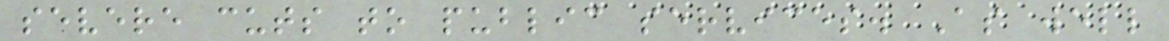severe cuts to public services. As well
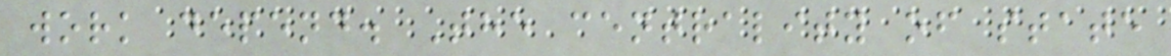work depend. The centrality of state
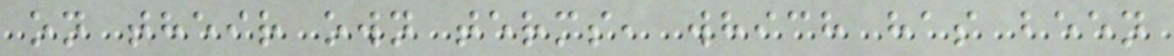on their own terms, which has been
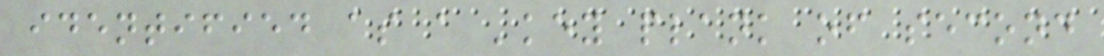identified as a 'key plank of second
